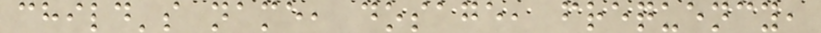child's name, dosage, frequency,
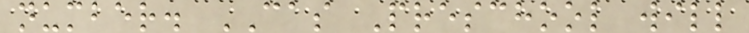number. CAS Preschool will
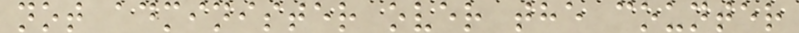not administer over the counter
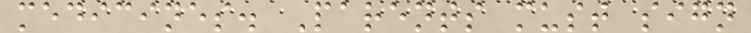medicines. Parents must sign
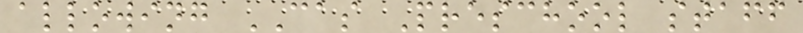allowing CAS Preschool staff
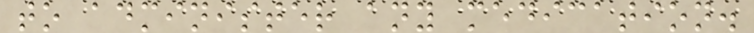to administer any medication.
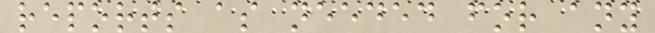reports as needed for any
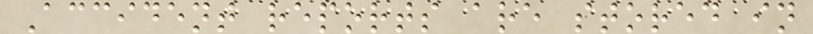Accident reports are stored in
